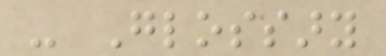- Glossary
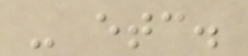- etc.
